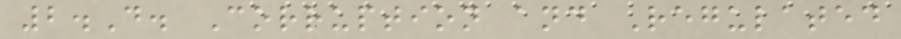2.D. Corruption and Regulated
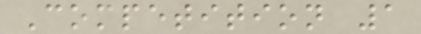Competition 1
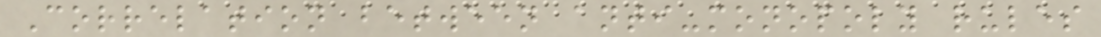Correlation between anti-monopoly rules
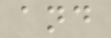and
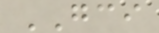GCI
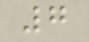7
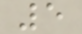5
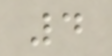4
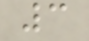3
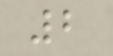2
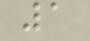1
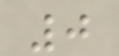0
